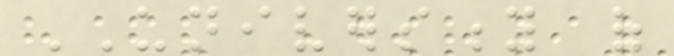UNIVERSITY of
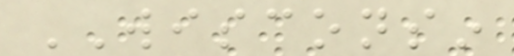WISCONSIN
